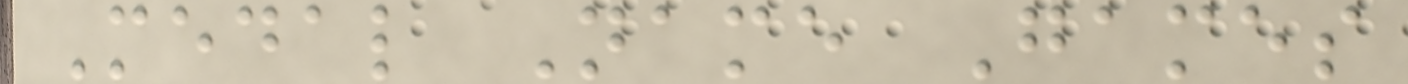Medal Name Games
